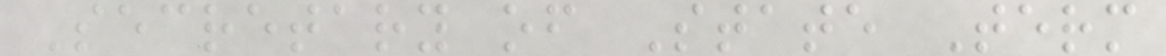Secretary of State Term
